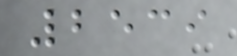2539
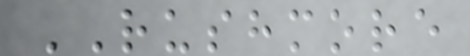RUSHMORE
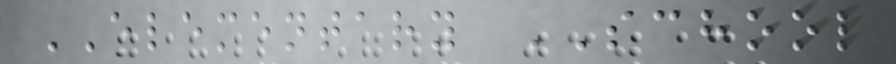ELEMENTARY SCHOOL
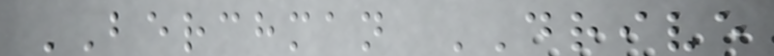BERCHMAN DRIVE
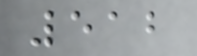512
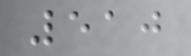510
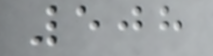508
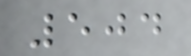504
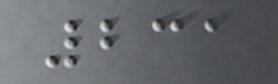231
